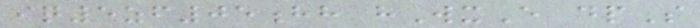iq5zf05hh hWxE dpS
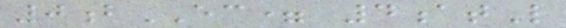0bEC= 4atL
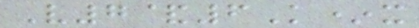V7&6K*x
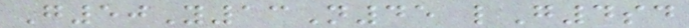G50Y13N45 lG4sd
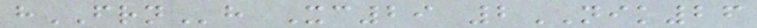hFRNh Xc29 2NIK26
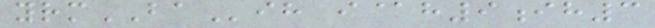yrmBAih i@h9ih3
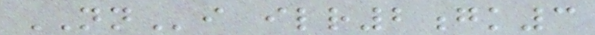NNi ilr2gk3
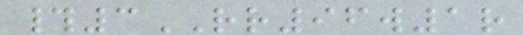#3RR96w1r
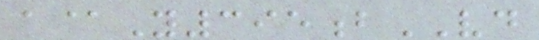a@Y395bVD
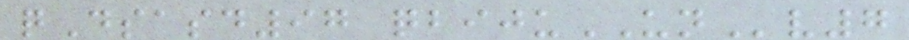qDsasd97 qbijuUNv7
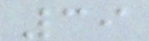39
